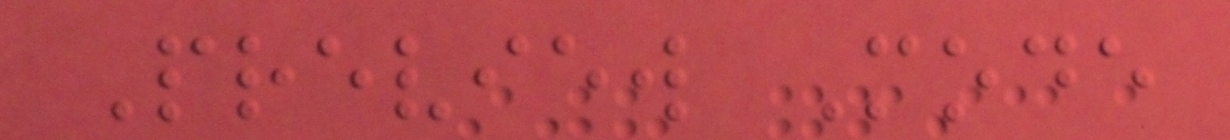Preview Mode
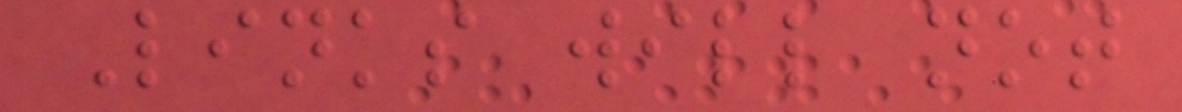Links will not
